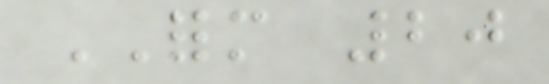FORM 20
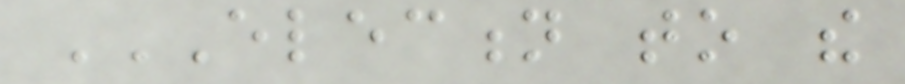ELECTION TO THE
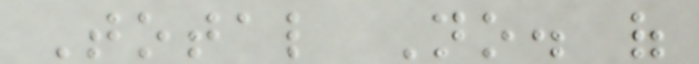Total No. of
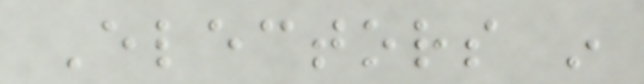Electors in
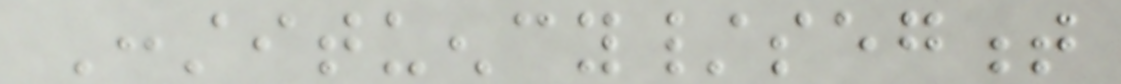Constituency/segment
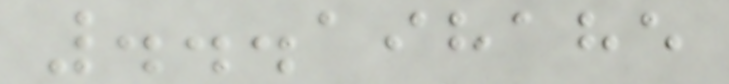...198185
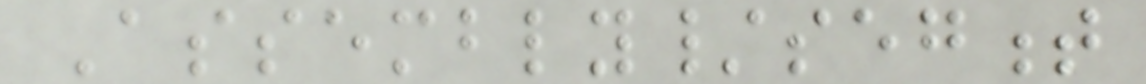Assembly/segment
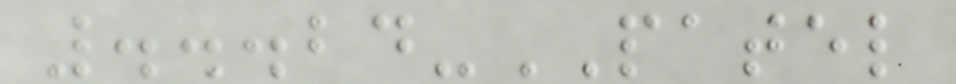...24-PATEL
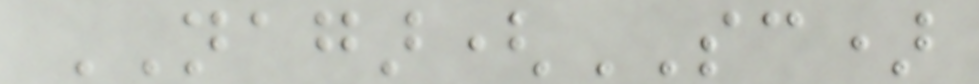NAGAR(SC)
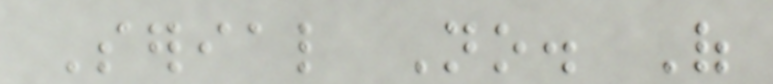Serial No. Of
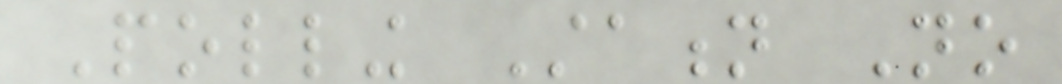Polling Station No
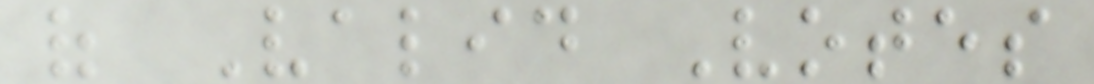of Valid Votes
